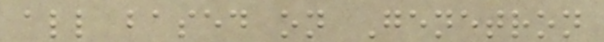all based on Genetron
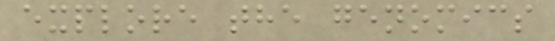explore the genomics
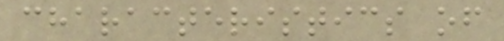characteristics of
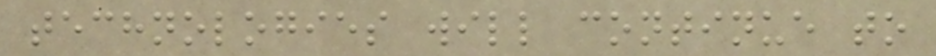technologies will continue to
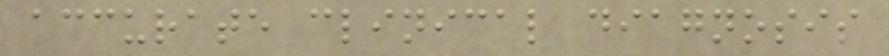accurate clinical diagnosis
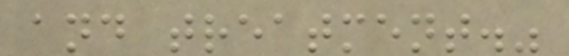and treatment."
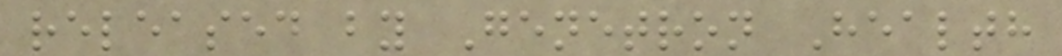released by Genetron Health
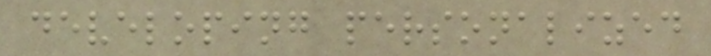developing personalized
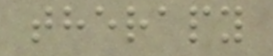therapy
